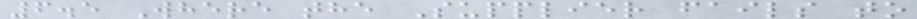6.5 Where the Supplier fails to
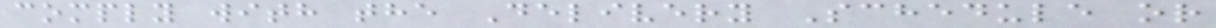comply with the Delivery Schedule or
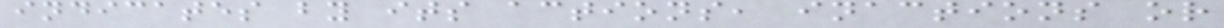indicates by its actions, inactions or
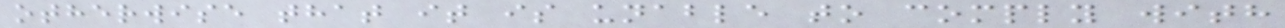otherwise that it is unable to comply with
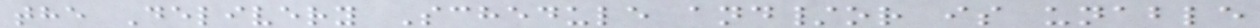the Delivery Schedule and/or is unable
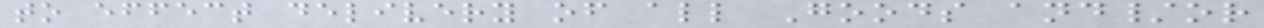to effect delivery of all Goods and/or
